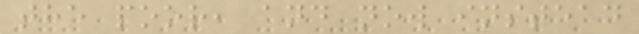the poor, and now instead
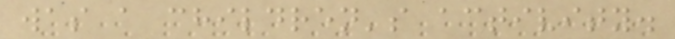was a children's activity.
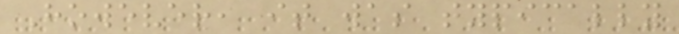However, it was typically
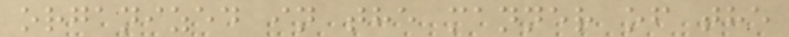organized in the manner of the
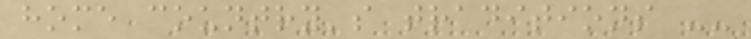home country's traditions --
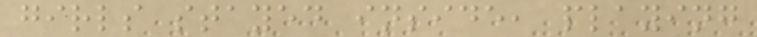girls stayed inside, playing
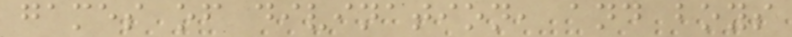games of divination, and boys
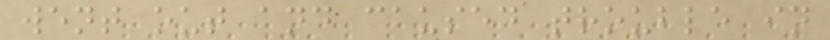went out and caused trouble in
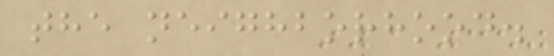the neighborhood.
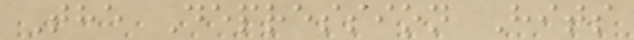The Depression Hits
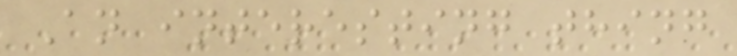An interesting thing
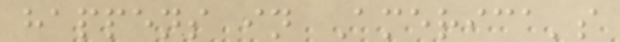happens in America's
